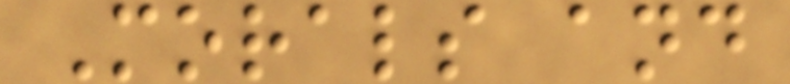Morals and
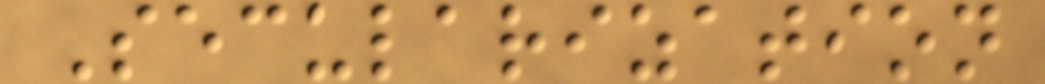Secularization
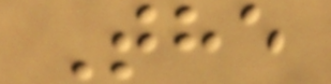The
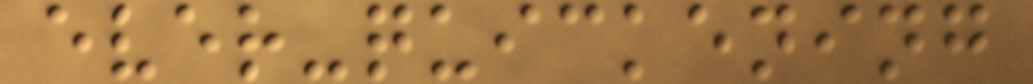ever-quickening
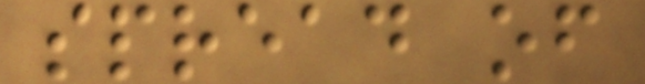spread of
